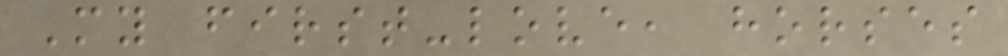My first-love, horses
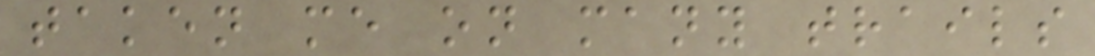taken me on many trails
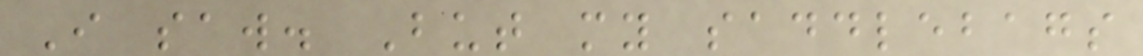I saw. But my saddlebags
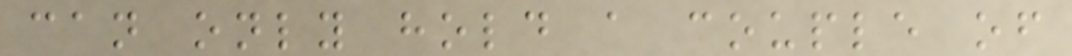can only hold a couple of
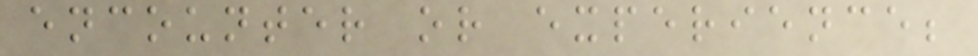encounter or experience;
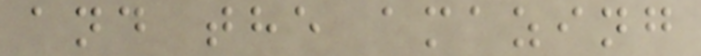and the amazing
